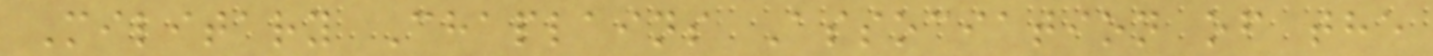Military Chaplains Association of the
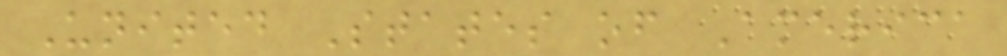United States of America
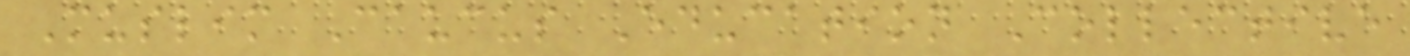Muslim Caucus Education Collective
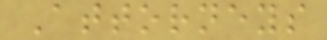Attorneys
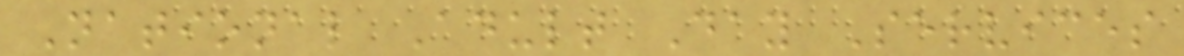National Adult Day Services
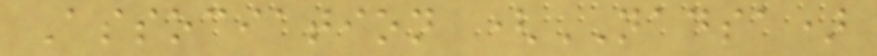Association (NADSA)
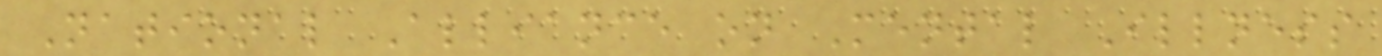National Alliance on Mental Illness
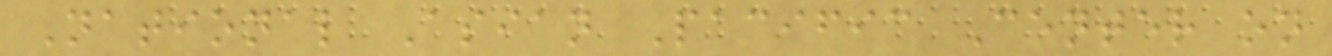National Asian Pacific Center on
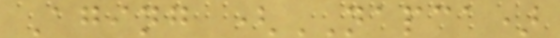Aging (NAPCA)
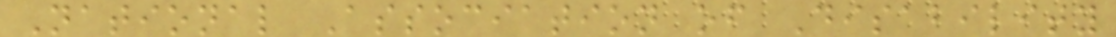National Association of Disability
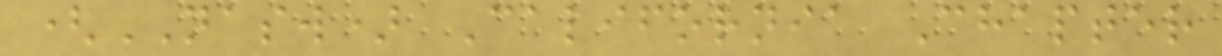(NASW) California Chapter
